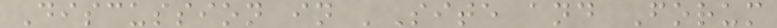Discussion in 'Site and Forum
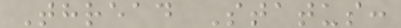Thread Status:
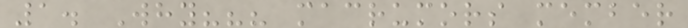1. Why??? macrumors member
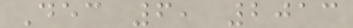Dec 6, 2013
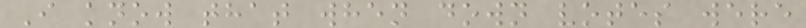I know that when down votes were
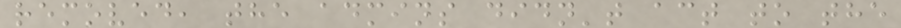removed, the admins didn't act to the
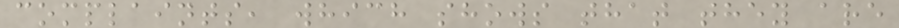complaints, which shows that they are
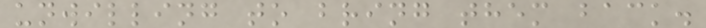unwilling to bring them back.
